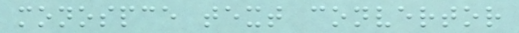monospce text convertor
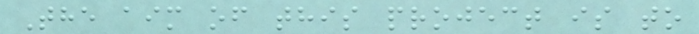The aim of this project is to
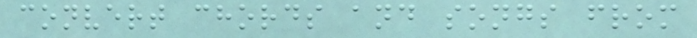convert chords and songs from
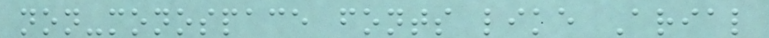non-monospace fonts like Arial
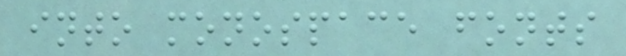into monospace fonts
